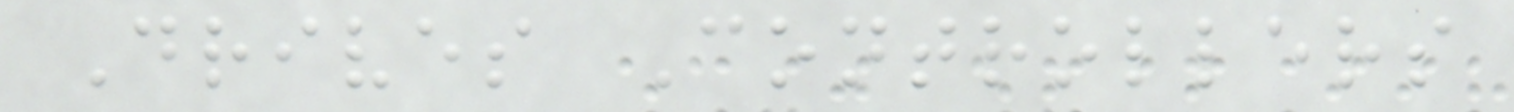Drives Controllers
